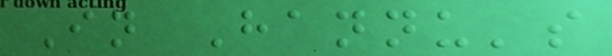In Hannu's
